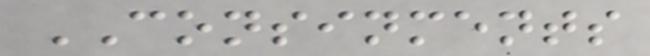CONSINMENTS
